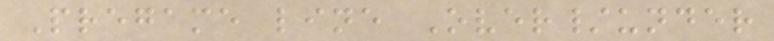Pregame line Over/under
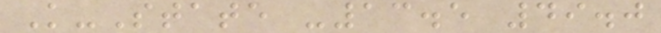K-State -13.5 49.0
